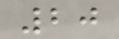20
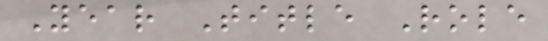Year Title Role
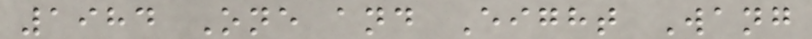1984 One and Eight Wang
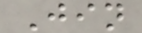Jin
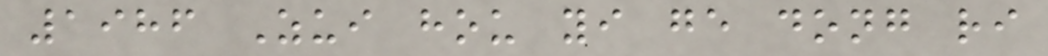1986 Zui hou yi ge dong ri
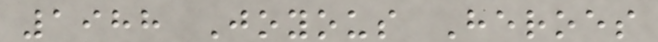1988 Joyous Heroes
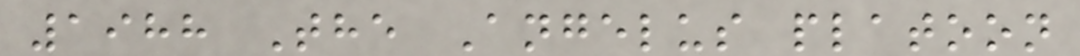1988 The Angelus platoon
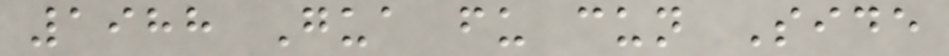1988 Gua fu cun Side
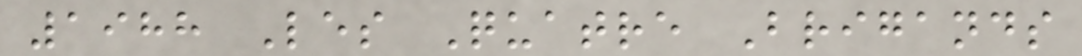1988 Les Quatre Brigands
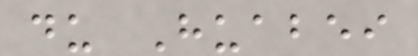du Huabei
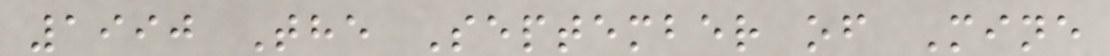1990 The September of Mine
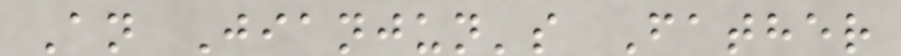An Jianjun's Father
